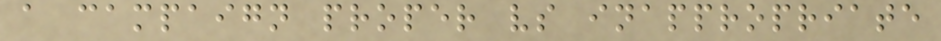a campaign proper vs inappropriate
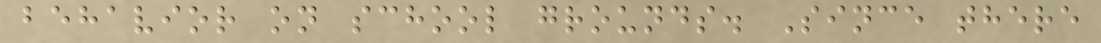behavior on school grounds. Since there
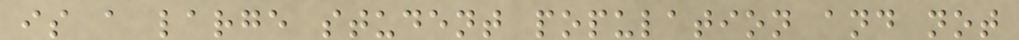is a large student population and not
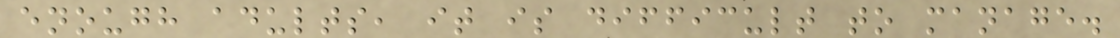enough adults, it is difficult to manage.
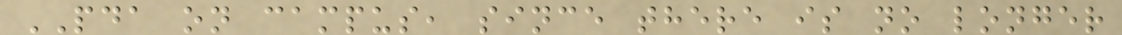PDA on campus, since there is no longer
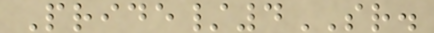Pride/4SR.
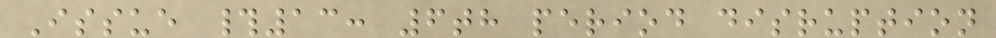Issue #13: 6th period disruption
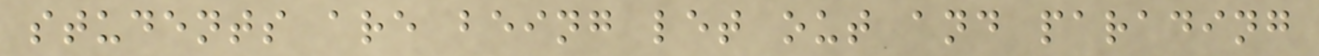students are being let out and parading
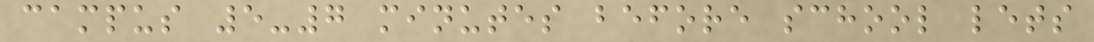campus 5-7 minutes before school lets
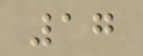17
